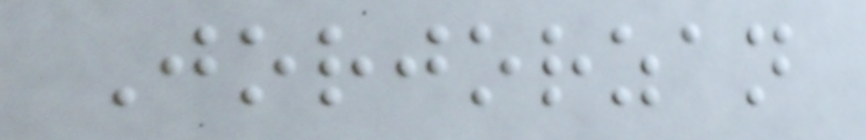Jorjorzan
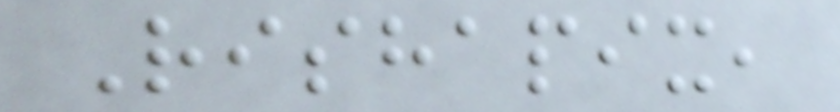Rishapix,
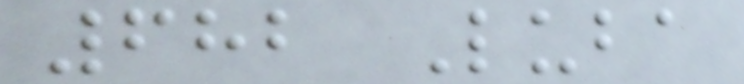682 Luba
